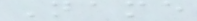Name
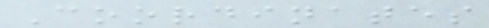Coordinates
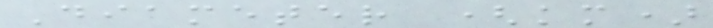Diameter (km)
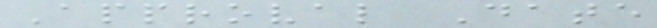Approval Date
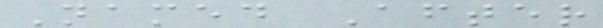Named After
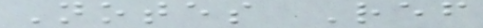Notes Ref
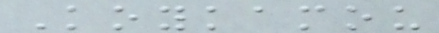Koykamou
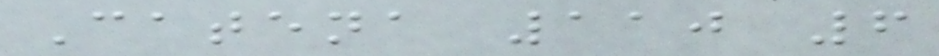Catena 110 6
